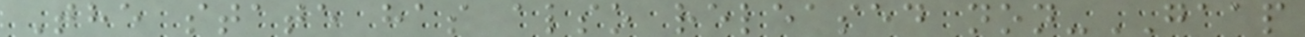The state has also released non-GAAP
